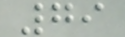79
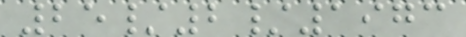25/2/1973
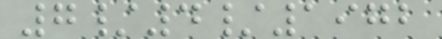7/4/1972
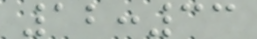12:33
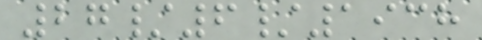27/6/1938
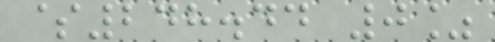$248.44 0%
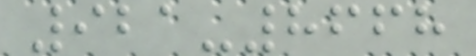921-8668
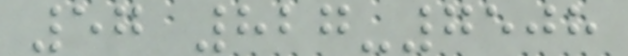57 827-7508
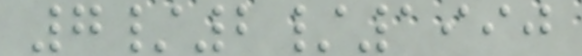7/2/1990
